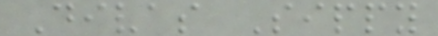Divas Sippy
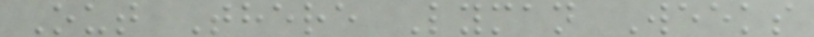Out There Lyman Weeks
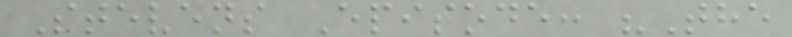Stevens Episode: "The
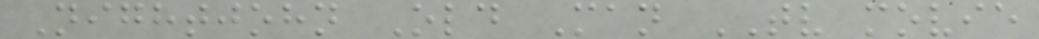Nightjohn Old Man TV movie
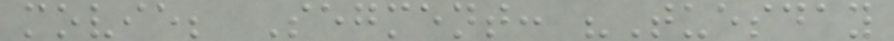movie; Segment: "Tuesday
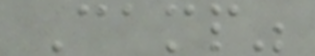Camp"
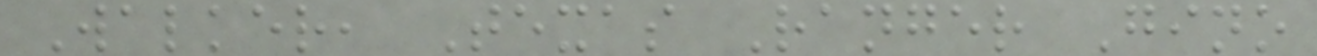Walker, Texas Ranger Gino
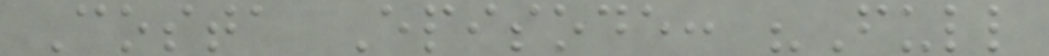Costa Episode: "Full
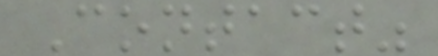Contact"
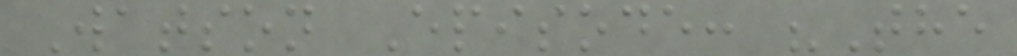Watson Episode: "The
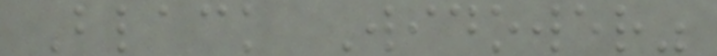Black Widower"
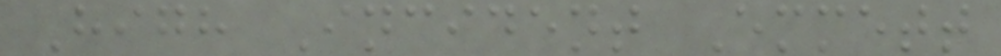High Incident Emmett
